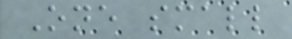One small
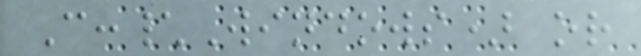C:\Windows) or
